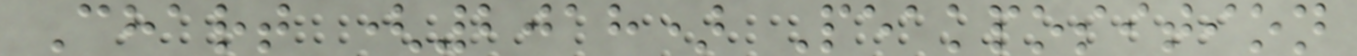Chart (2018) Peakposition
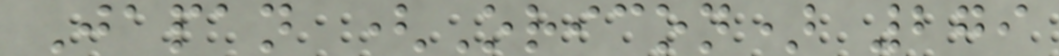Japan (Oricon) 279
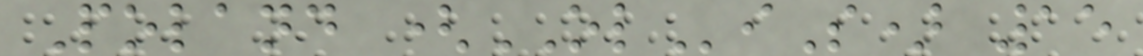Poland (OLiS) 15
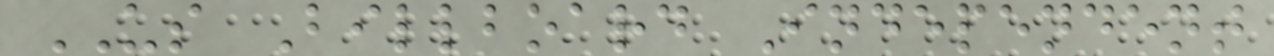US Billboard Independent
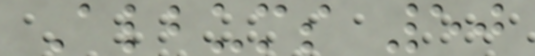Albums 50
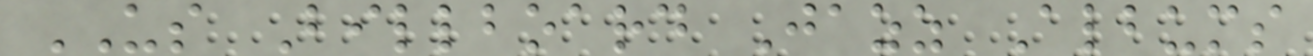US Billboard Jazz Albums
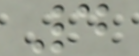4
